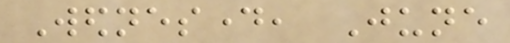Wednesday, June
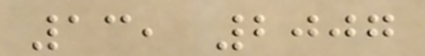13, 2007
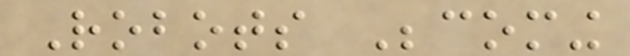Robots Becoming
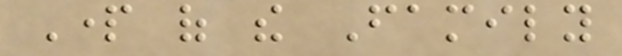Part of the Family
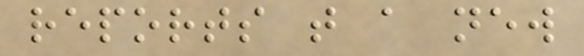reports that a new
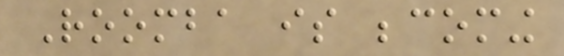Roomba is becoming
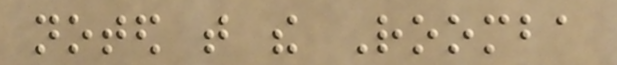noted that the Roomba
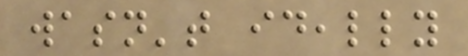wasn't ideally
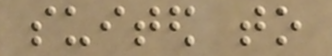suited to
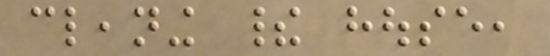cleaning their house,
